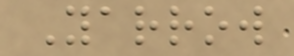Yarrow
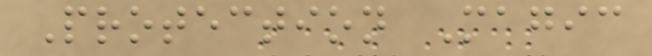Protection Magic
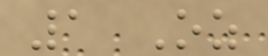1 Oz
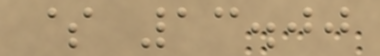$ 13.00
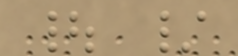| /
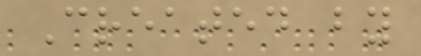Created by
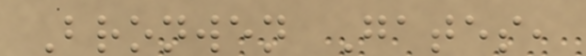Bronwen Gates,
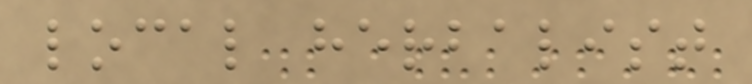local herbalist
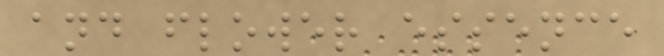and flower essence
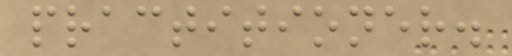practitioner.
